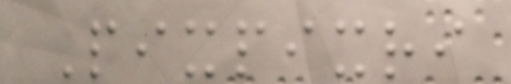Pixpixri
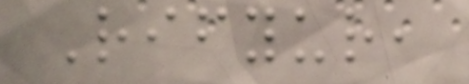Rifyur,
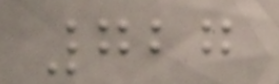727
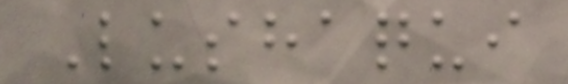Lushaqui
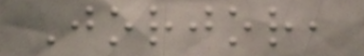Jorjor,
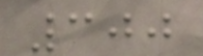300
